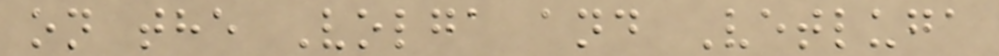on the Volga and Vetluga
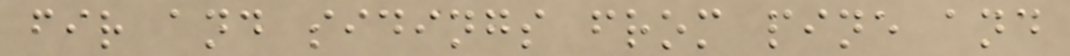fir and sidings from pine and
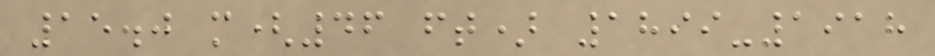15.0 m(46 ft) 1899-1918
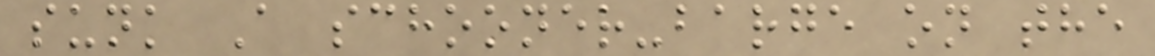sunk A schooner-barge on the
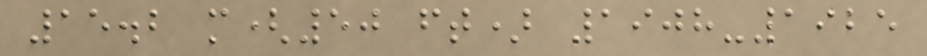15.2 m(50 ft) 1908-1925
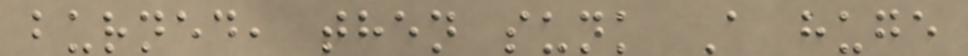burned, then sunk A huge
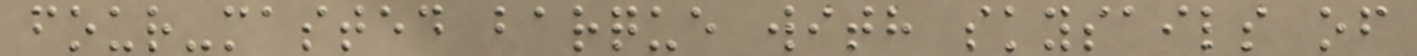four-masted barque with skysails of
